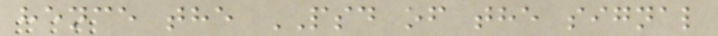hence the PSD of the signal
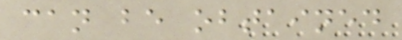can be obtained
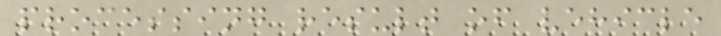processing result of vehicle
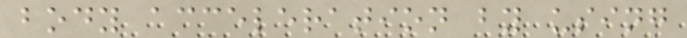body acceleration by using
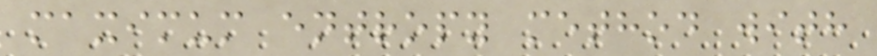maximum entropy method with
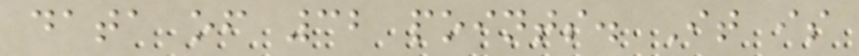data of 32 points. It is
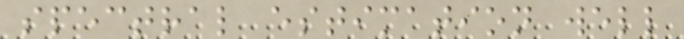spectral estimation well
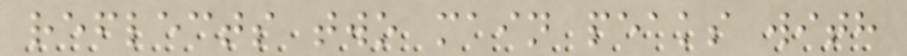reflects two main peaks with
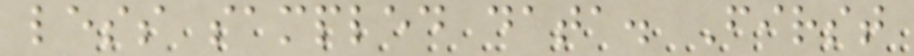less sampled data. First
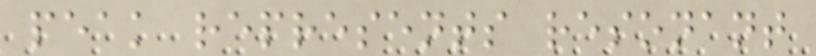peak represents resonant
